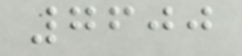7600
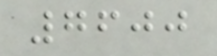7600
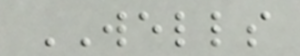WELLS
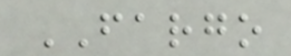FARGO
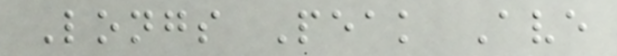Longs Peak Ave
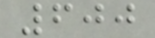600
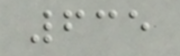635
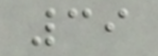39
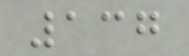137
